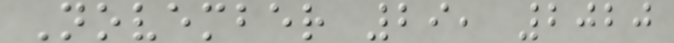November 29, 2020
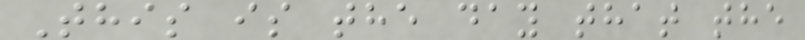This is the day that the
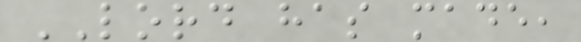LORD has made,
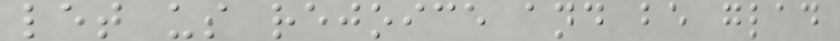let us rejoice and be glad
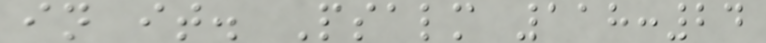in it. Psalm 118:24
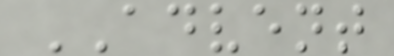ADVENT
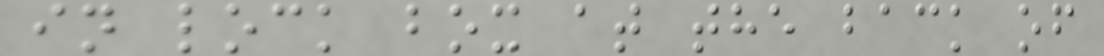in lock box at the back of
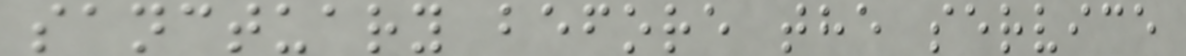sanctuary before the service
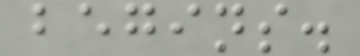begins.
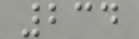234
